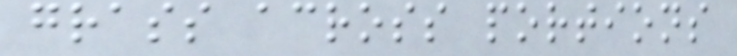grass across portions
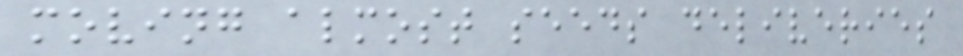moving almost seeds deliveries
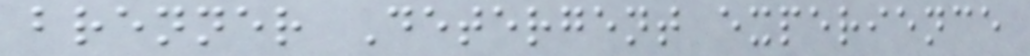brenner Detergent experience
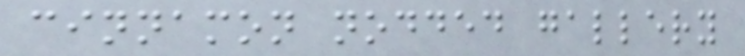cinnamon nodded gallery
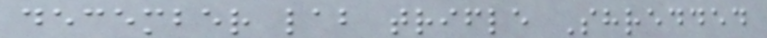december lab trifle Shredded
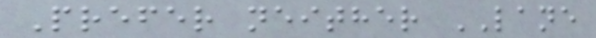Prefer neither LANE
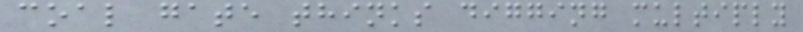coal gate thinks digging multiply
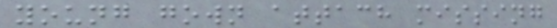young gown attach missing
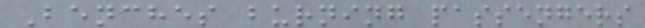Benches burning passengers
